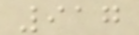917
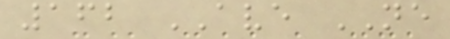162 AVE NE
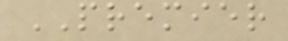PREMIER
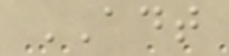ADT
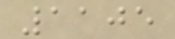1105
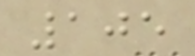105
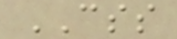CSS
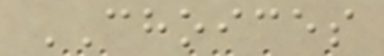CHOICES
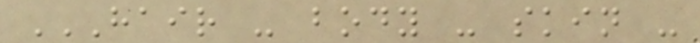HAIR - BODY - SKIN -
